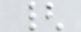{
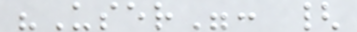"User": {
